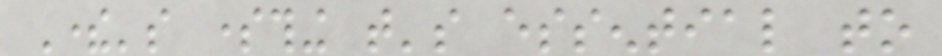There's something that's essential to
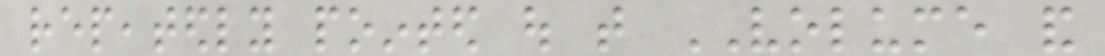repeatedly pointed out that VOLUME and
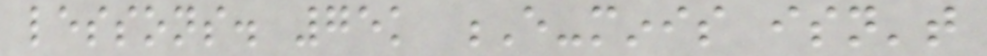lessons. 75k E-minis isn't
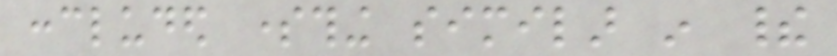concluded something similar in their
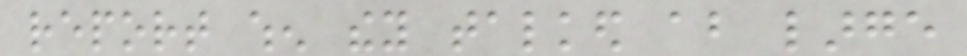report when they talked about large
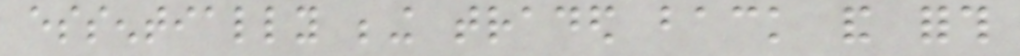essentially being traded back and forth
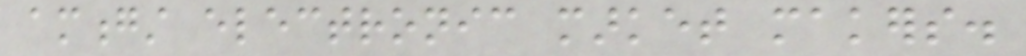amongst electronic market makers.
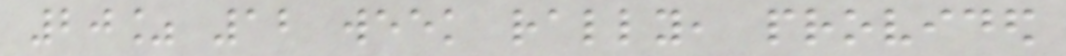20% 12 week rally, provided
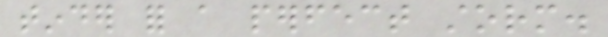tinder for a perfect storm.
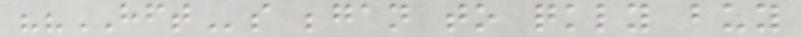""HFTs began to quickly buy
